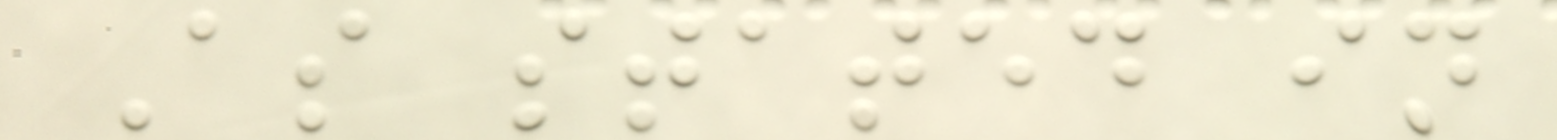As stated in
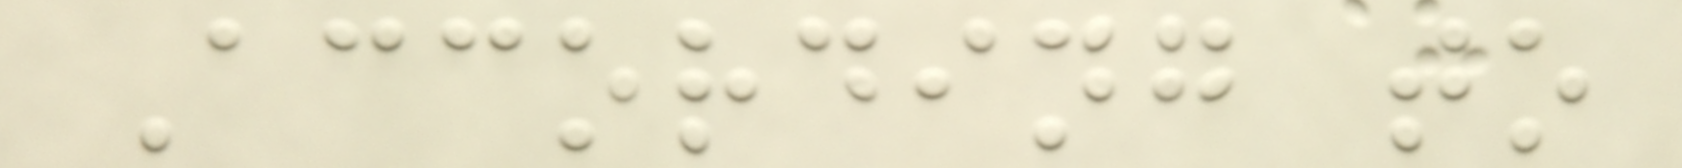According to
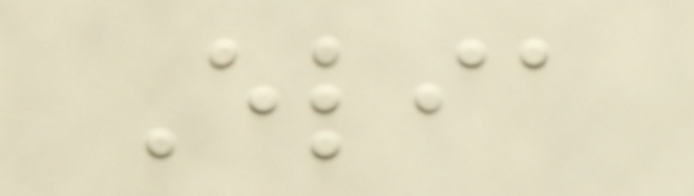Elia
